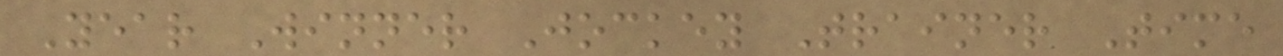Year Winner Jockey Trainer Time
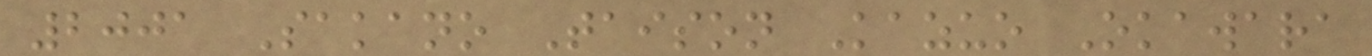2001 Sakano Taison Kazuo Okawara
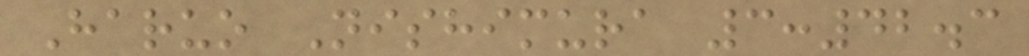Haruo Nishimura 3:42.3
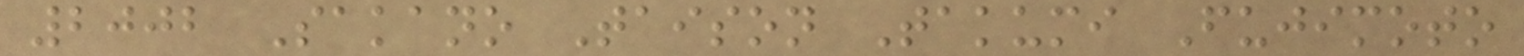2002 Sakano Taison Takumi Fujimoto
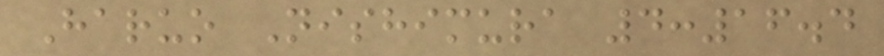Haruo Nishimura 4:16.4
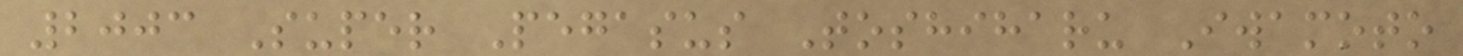2003 Super Pegasus Toshiharu Iwamoto
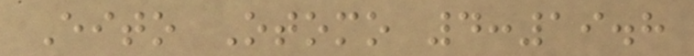Eito Otomo 4:19.8
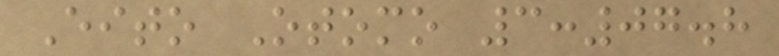Eito Otomo 3:07.8
